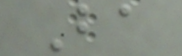Ba
